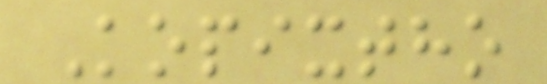Kopixtho
